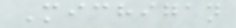Michigan
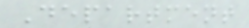Department
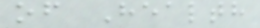of Health
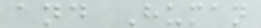and Human
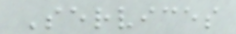Services
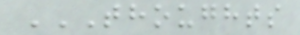THOUGHTS
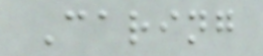Caring
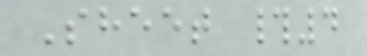Sheet #4
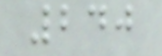240
